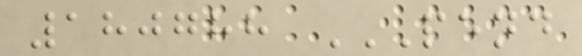180788 PEND
